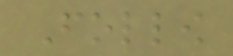Follow
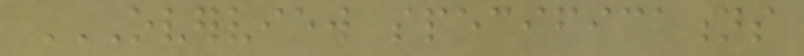OVERVIEW SPECIFICATIONS
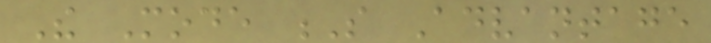The Mode S Advantage
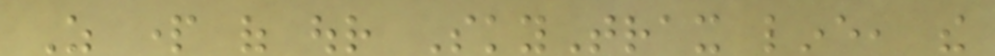As part of our SkyTrax line, the
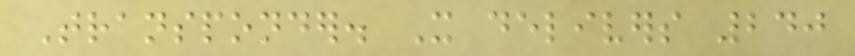Transponder. It delivers 240
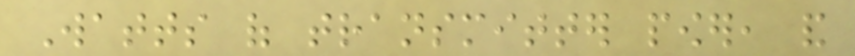Watts of transmitter power, and
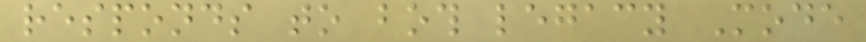responds to both legacy Mode
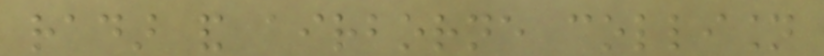radar and airborne collision
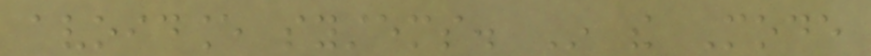avoidance systems. In the Mode
